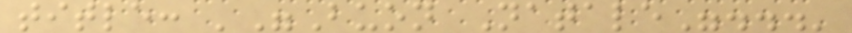title: '"Buon Natale"...'
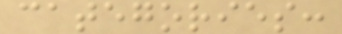categories:
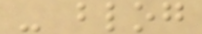- blog
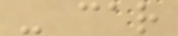- car
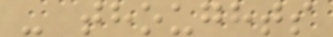- thoughts
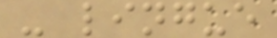- lingue
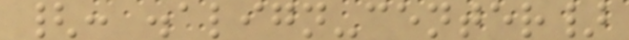{: .align-center}
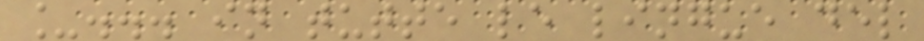_... in tutte le lingue del
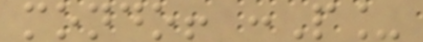mondo! :P_
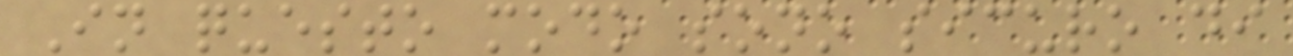In questo modo sono sicuro di
